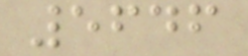5646
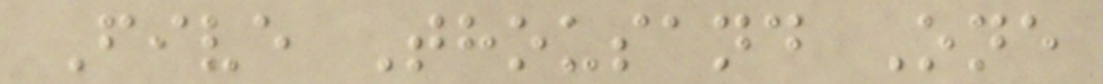Five Thousand One
